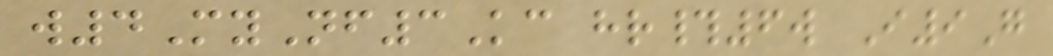w4MyNf3Kc hr#6w I9G
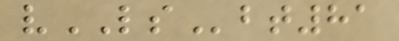vLSbt81
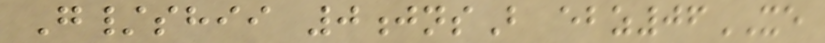G/shii 0jnsB ebz06XE
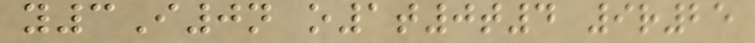y3I0n o1t0t4 9r25
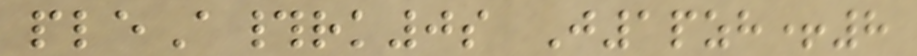pleA#rk0s J1pzh+8
